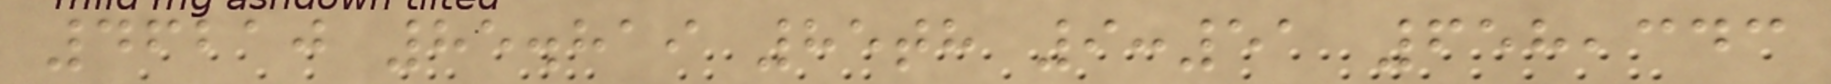46210 85.819 85th 9:51 658,343
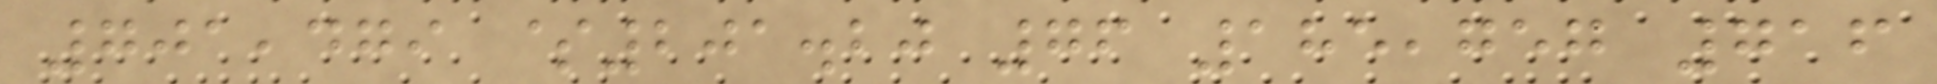701,479 $201.20 76 185,757 716
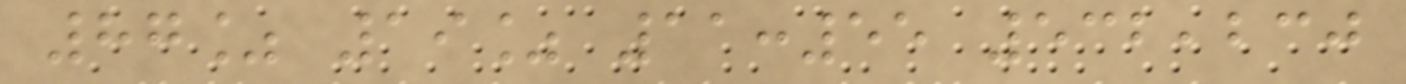87% 19% 11:55 532,230
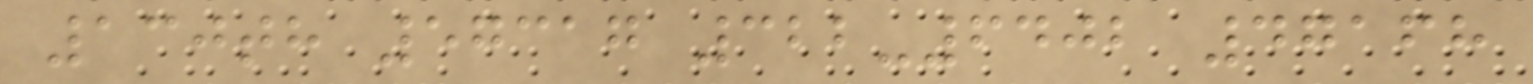130th 57317 322-6402 47168
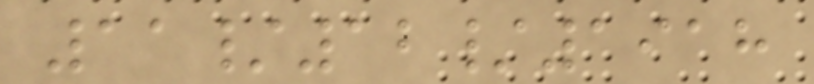11/12/1918
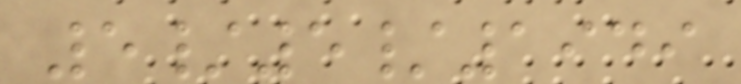5/5/1949
